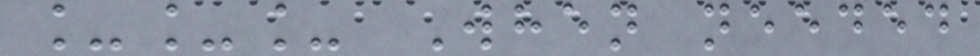___ When needed
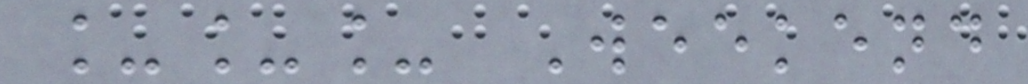___ Weekend
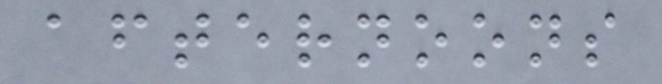afternoons
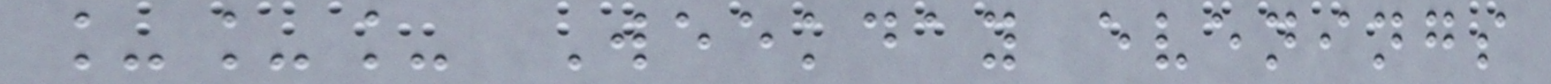___ Weekday evenings
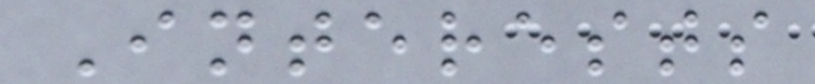Interests
